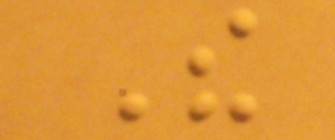The
